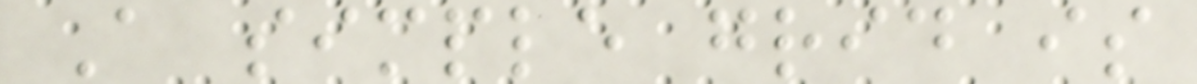A simple grid is
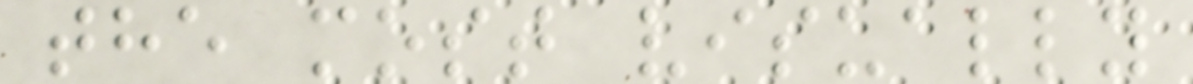the most visually
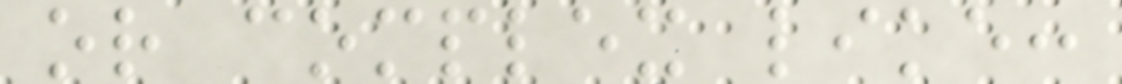or complex like:
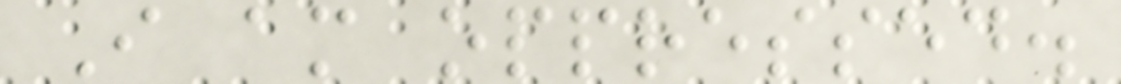I am oppressed.
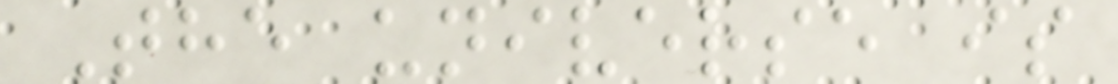The universe is
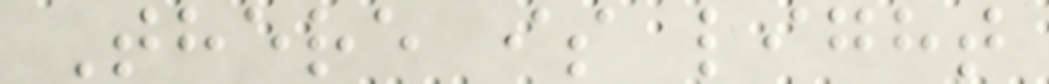There is light
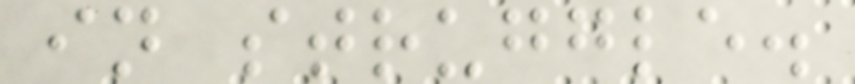in struggle.
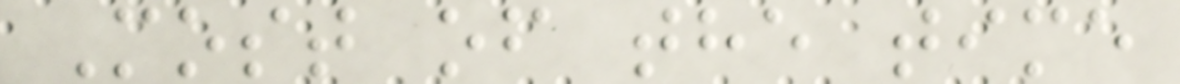Most of the time
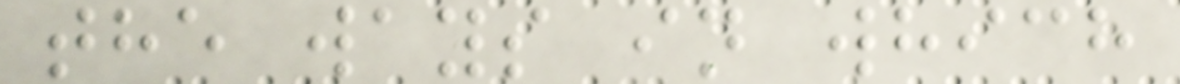the ways in which
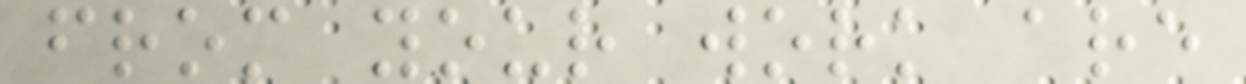from your work are
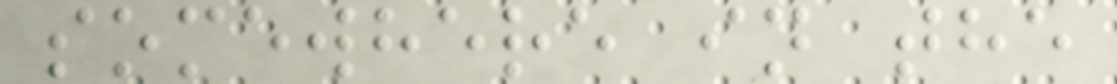somewhere in the
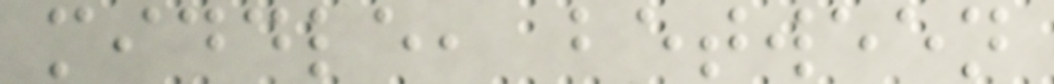middle, between
